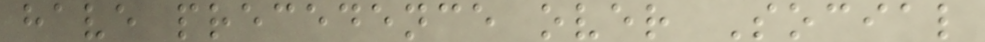have precedence over Social
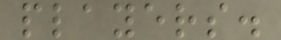players.
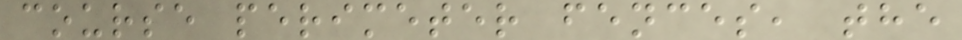course perimeter fences, the
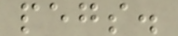pegs.
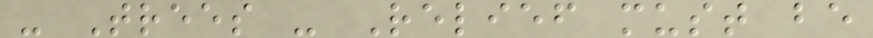- Trees - Relief must be
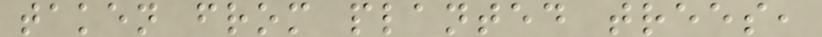taken from planted trees,
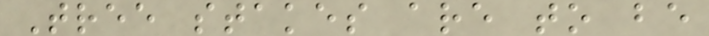Tree stakes are to be
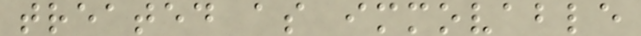treated as immovable
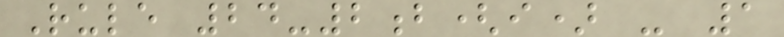Rule 24-2b(i) - 1
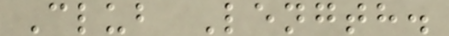Club Length.
